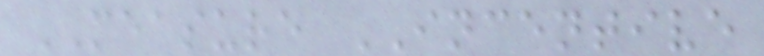MEASURE INCENTIVE
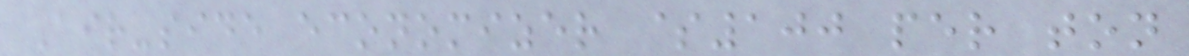Air-side economizer $100 per ton
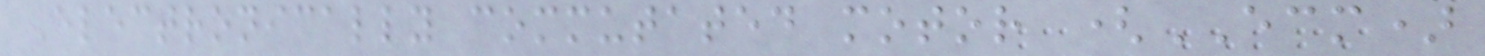Electronically commutated motor (ECM)
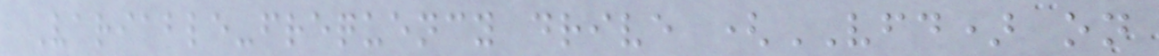Variable-frequency drive (VFD) on
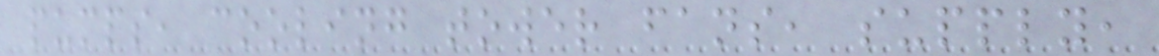pumps, cooling tower fans, supply,
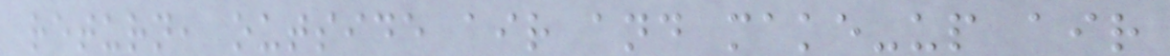return, outside air and make-up air
